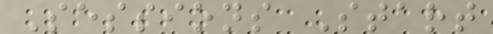Sessions Start
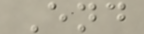End
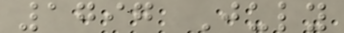1797 July
